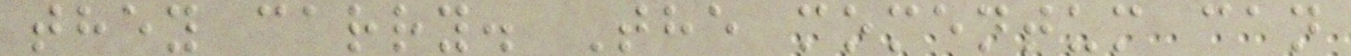they carry. The momentum can
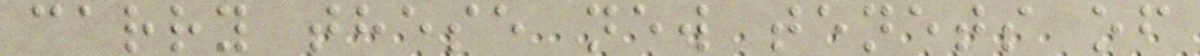carry these new tenets of
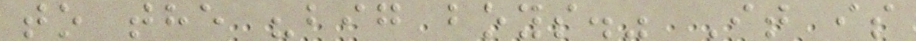to the "big boys." It is
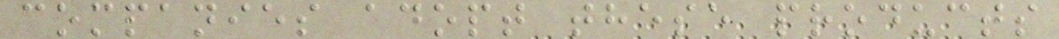companies adopt these products
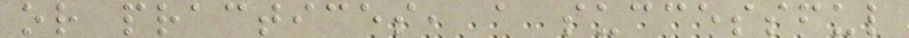or practices, a successful
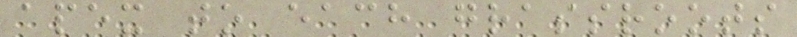apex to each grassroots
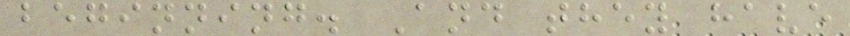beginning. And they have
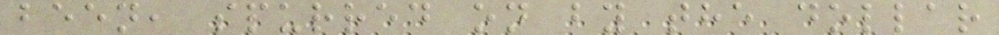been, spurred on by the dollar
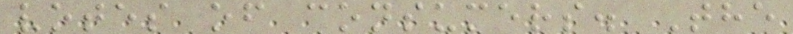votes of consumers. The
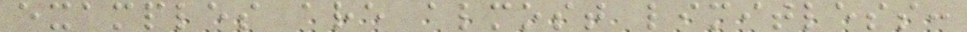examples are almost limitless:
